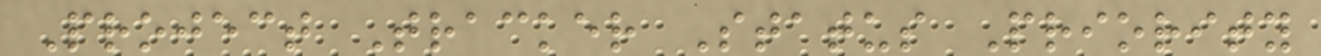Project Tracker Status Priority
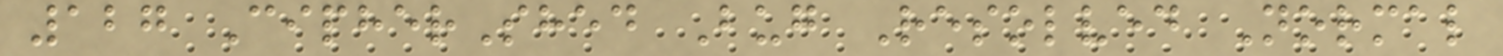127 CipherShed Bug Resolved Normal
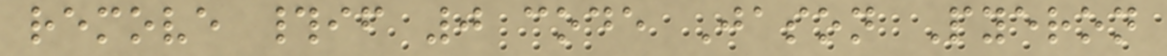remove #if 0 code Jason Pyeron
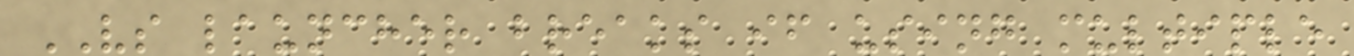VS launcher breaks if using multiple
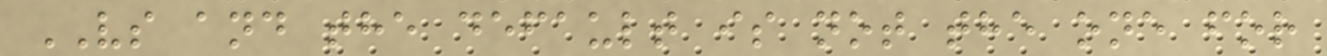VS and the default is not the one for
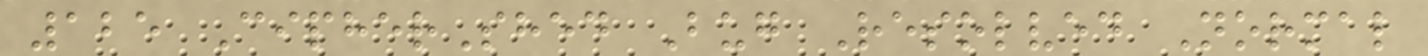125 CipherShed Bug Resolved Normal
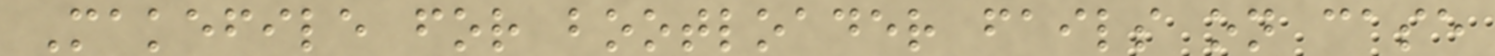Makefile for bootloader fails on case
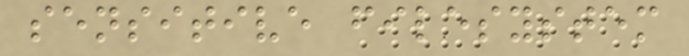sensitive filesystem
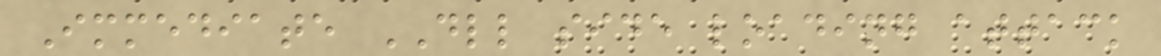Immediate DLL side loading attack
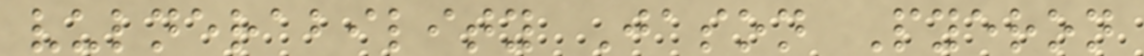vulnerability Jason Pyeron
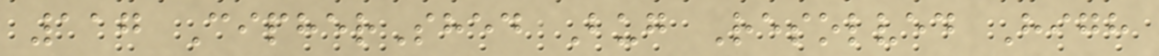117 CipherShed Bug Resolved High
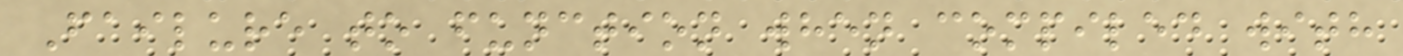Failure to function when compiled with
